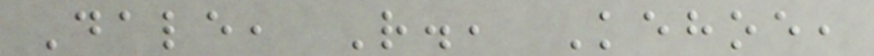Dale, R., Kehoe,
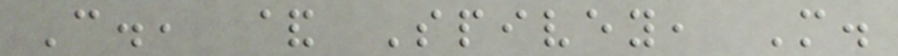C., & Spivey, M.
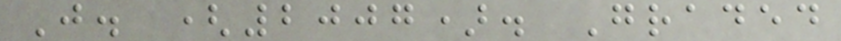J. (2007). Graded
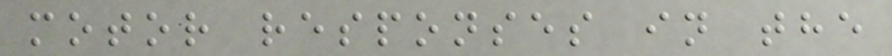motor responses in the
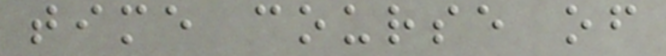time course of
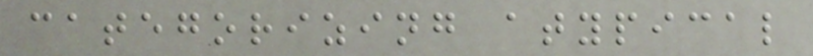categorizing atypical
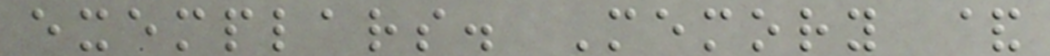exemplars. Memory &
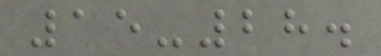15-28.
